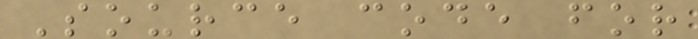Source code for
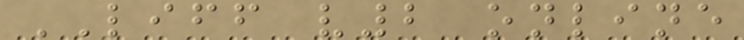LIFF v2 online
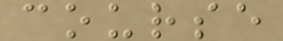course
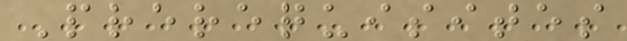Prerequisites
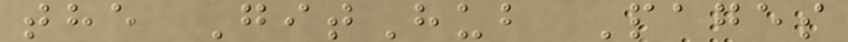the GitHub Pages
